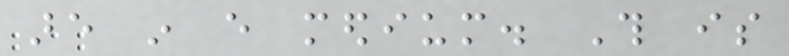are in every medium. This is
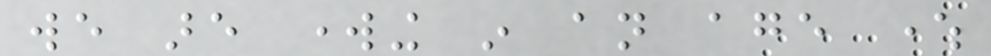we are working in an age where
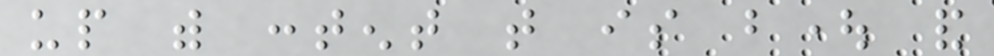up with content that is bought and
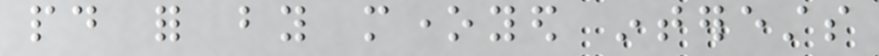paid for by moneyed interests
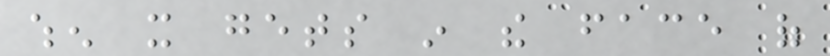when it gets in the face of
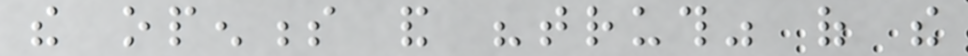the openness and "truth" of the
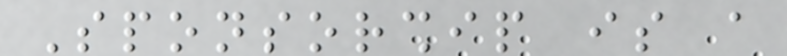Sponsorship is a
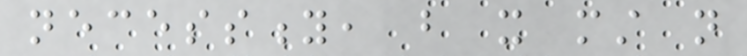necessity, but it must not
